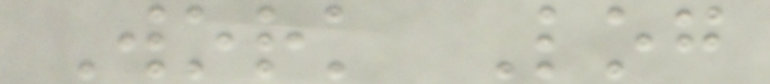Work Log
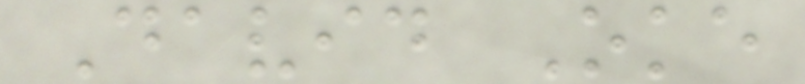David Oke
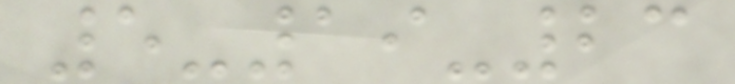5-19-23
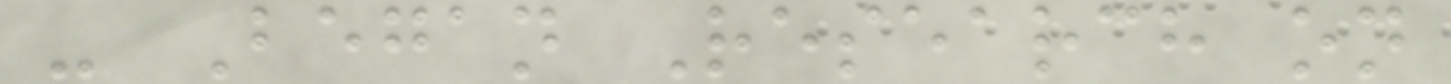- Began Research on
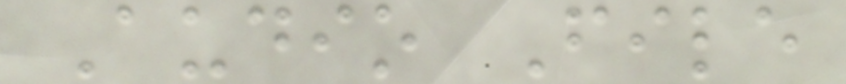Audio File
